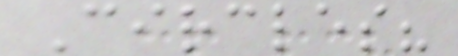Circles?
